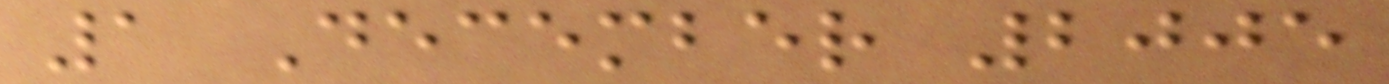1 December 2005
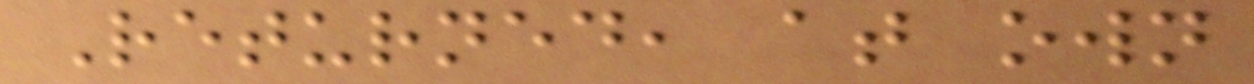Returned, at own
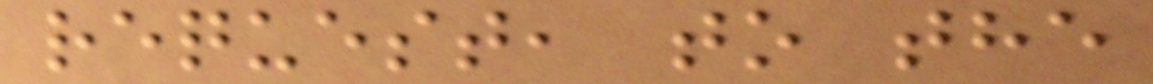request, to the
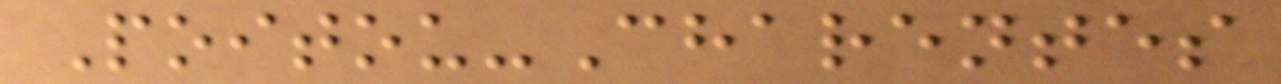Poitou-Charentes
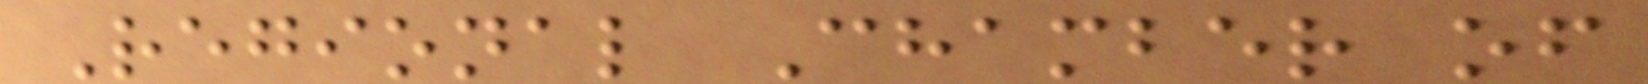Regional Chamber of
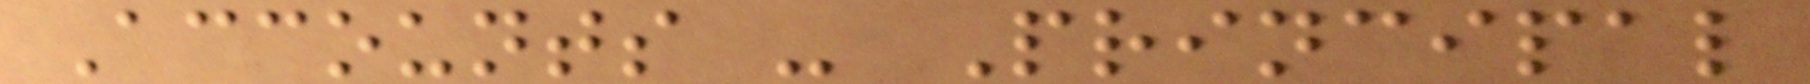Accounts - Principal
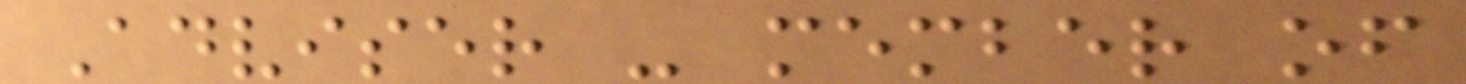Adviser - member of
